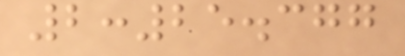2:25.377
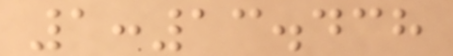1:13.438
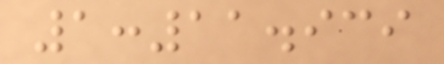1:11.939
